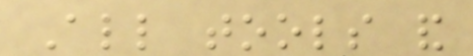All tools and
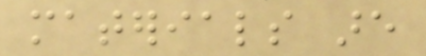materials are
